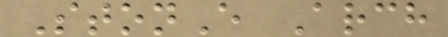StonE Arch
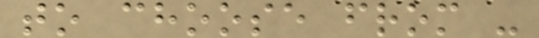to choose from -
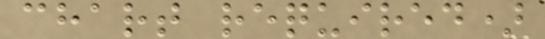chart required)
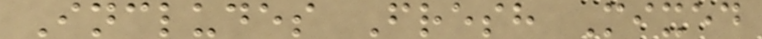Includes Fresh Mixed
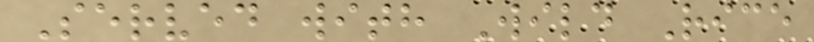Served with Wild Rice
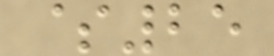$25
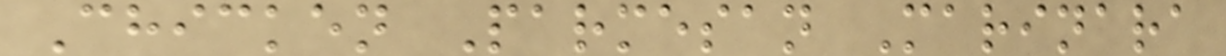Chicken Parmesan Marinara
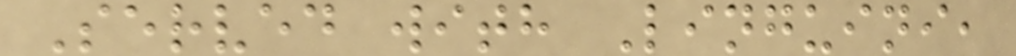Served with Linguini,
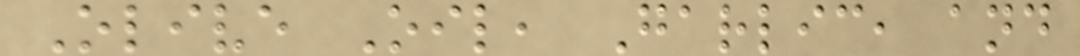Olive Oil, Garlic, and
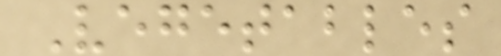Vegetables
